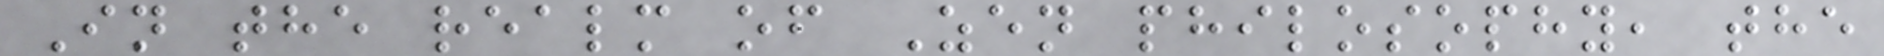In the realm of Zen philosophy, the
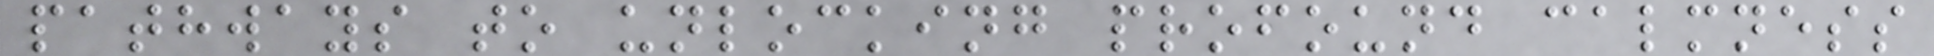pathways to unlocking profound calmness
